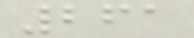261
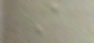A
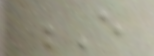E
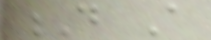D A
